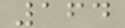164
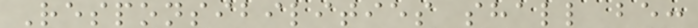Responsibilities shall be:
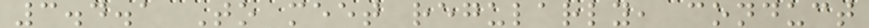3.4.1 To meet regularly, conduct
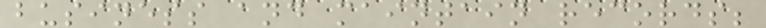business and maintain records;
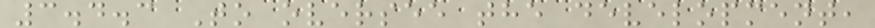3.4.3 To oversee the development,
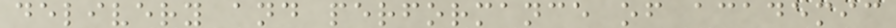delivery and performance of academic
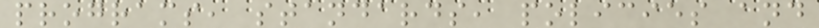programs, standards, policies and
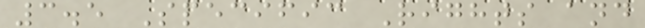3.5 Specific Rights and
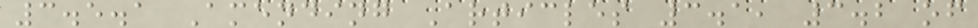3.5.1 Amending Articles 3.1, 3.2 of
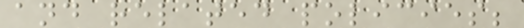and related policies;
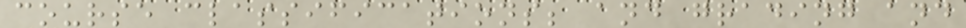course classifications; and grading and
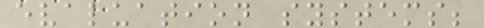evaluation systems;
